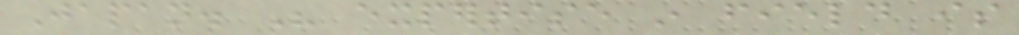Japan. His expertise in field is
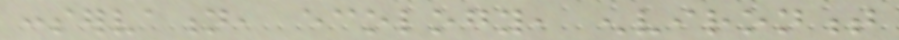conservation, ecology, environment
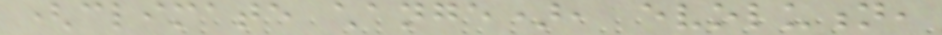(climate change), evolution,
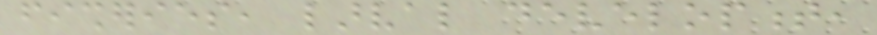fisheries, larval development,
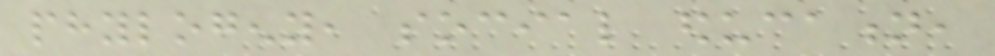phylogeny, social education,
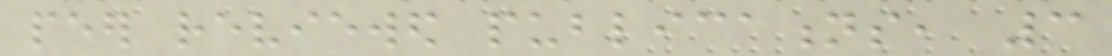peer reviewed publications, 3
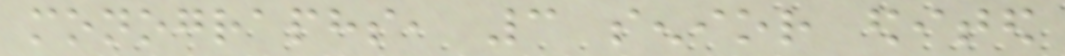monographs, 3 senior edited
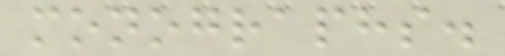monographs.
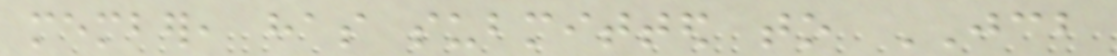member, has submitted to JCB
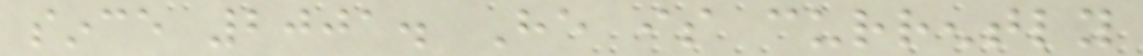since 2001. He is currently
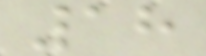18
